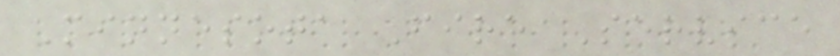Minnesota Fire Service
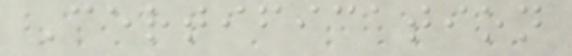Certification
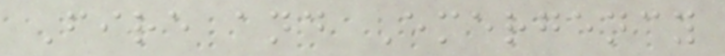Fire and Emergency
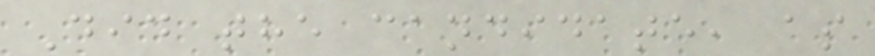Did the candidate, as
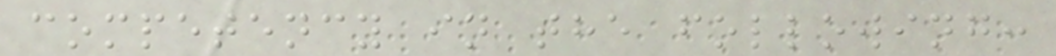competency in the following:
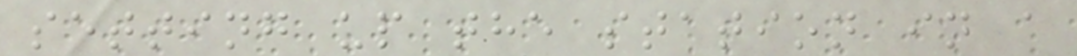setting up the station in a
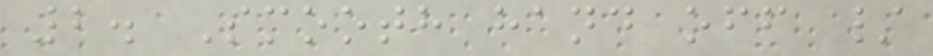2. Smooth hand off /
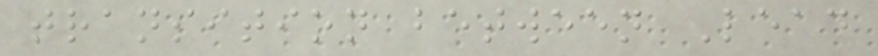transition between Lead
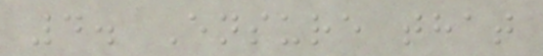4. Ensure that
